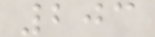203
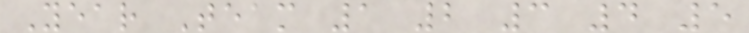Year Team 1 2 3 4 5
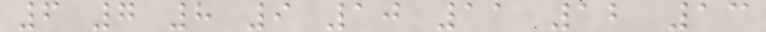6 7 8 9 10 11 12 13
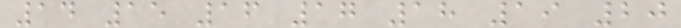14 15 16 17 18 19 20
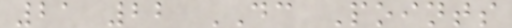21 22 DC Points
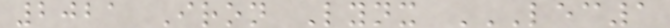2021 Iron Lynx LEC1
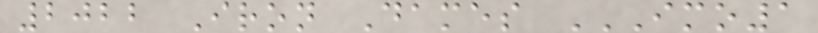2022 Iron Dames IMO1
